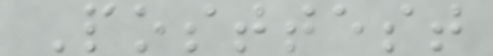Posttest
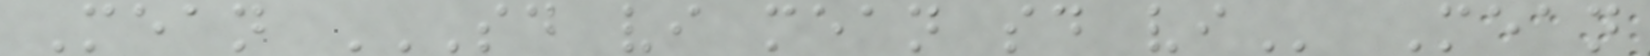Mean SD VI MEAN SD VI Mean
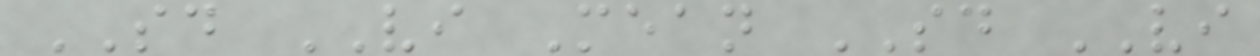SD VI Mean SD VI
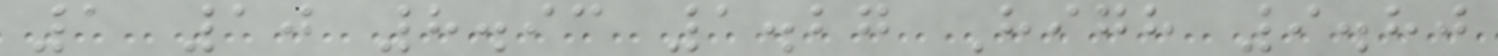1 10 8.93 1.27 High 9.80
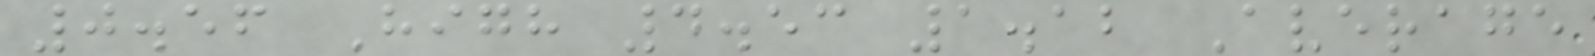0.56 High 4.53 1.12 Average
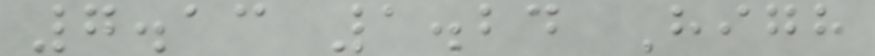7.13 1.24 High
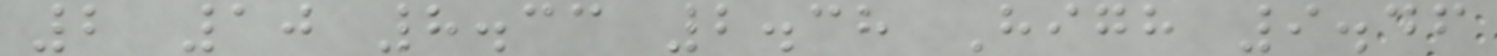2 10 8.33 2.38 High 9.46
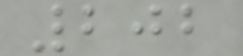202
